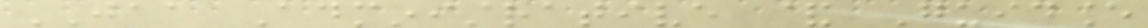JAA Administrative & Guidance
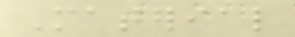Material
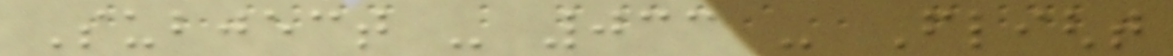Subject - 033 - Flight
